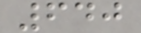640
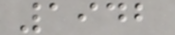1942
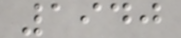1940
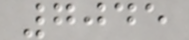7045
